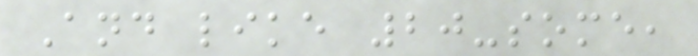And like 20-some,
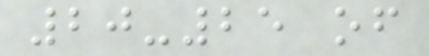20-25 of
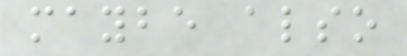maybe also
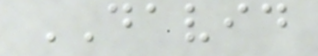DAVID
